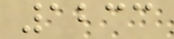1233
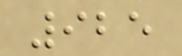925
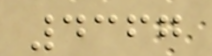4367
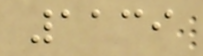1139
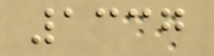1337
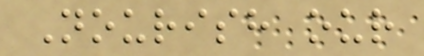Nourish our
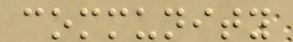community
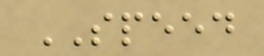SPEED
